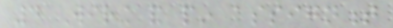4 Wiring and pin assignment
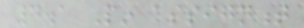4.1 Pin assignment
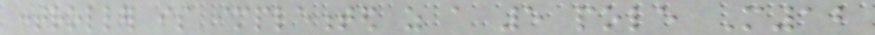controller is implemented as a 5 pole M12
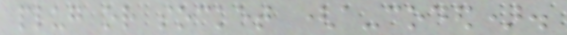plug or socket (a-coded).
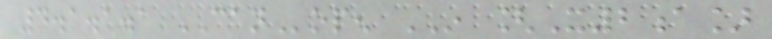4.1.1.1 CANopen IN [X2a]
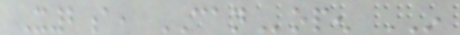X2a, CANopen IN
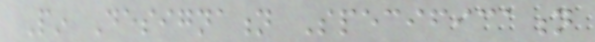Pin Designation Specification
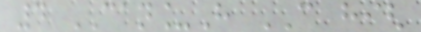4 CAN_H CAN high
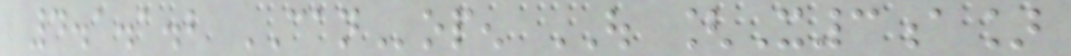4.1.1.2 CANopen OUT [X3a]
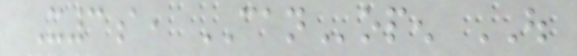X3a, CANopen OUT
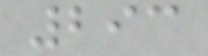293
